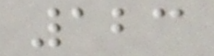123
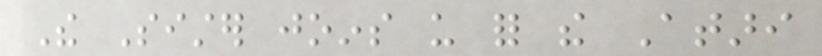The Sister joins us for the Atari
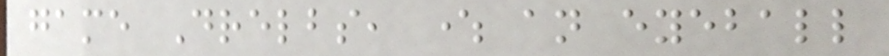game Drelbs, where an eyeball
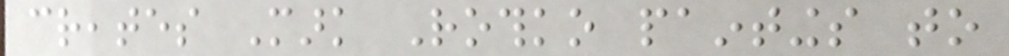creates Mark Rothko paintings to
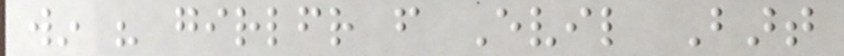win his girlfriend from Evil Bart
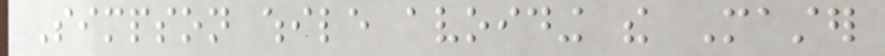Simpson while avoiding the Master
